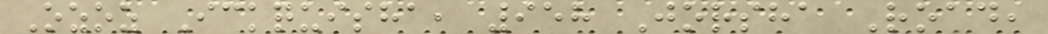Ozoz Ickquisha, 958 Jorsha Road,
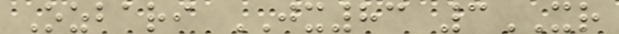Ozbari JX83 3XR
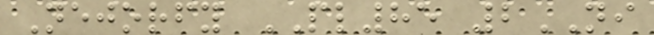Nejorfy PL85 2NI
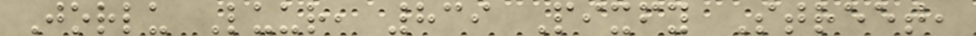Jorlu Luur, 839 Pixfy Street,
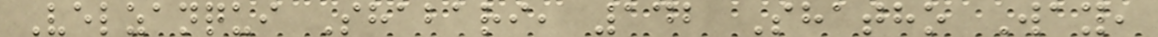Velzanqui Shabari, 142 Shatho Way,
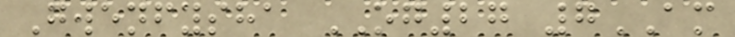Gwenfysha OG27 7AM
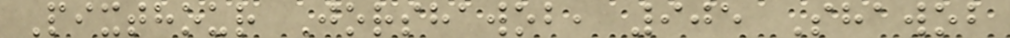Pixthour Jorshawob, 905 Shawob
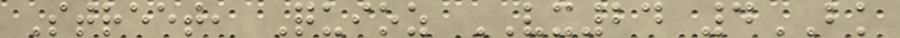Street, Quioz VX24 4BK
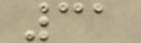31
